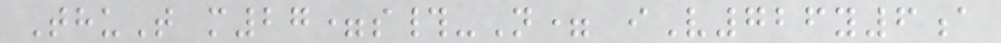ThuT m27=s#-N= iV726y6a
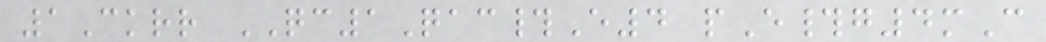1Ckrr QC1Qac#E4 pE#g4mC
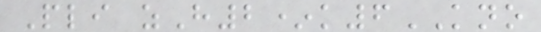Pli zH2*k6KNO
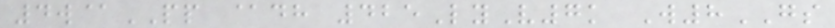4w@PP @dh 425LyV7k W8GS
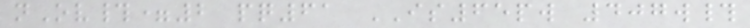nOv#=2 pq61 IS65pw 407w#
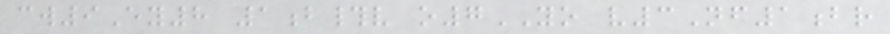cw9Ey8 1b#v o7YO v3Nf1br
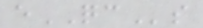eQCs
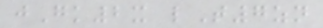jGk2x lT7zn
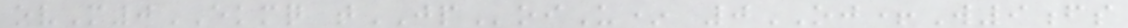ovM0EKMQ tJPoiU* 0OJ+W9fs
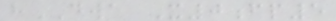hDWA X0fp5
